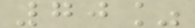70%
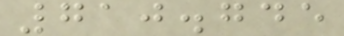710.745
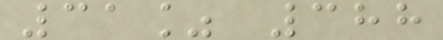31% 388
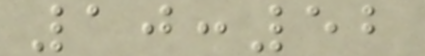10:52
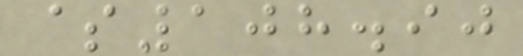$108.90
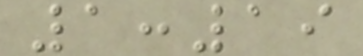1:19
